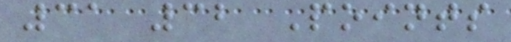31 32 Points
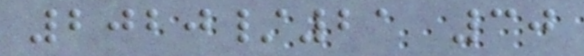2020/21 30
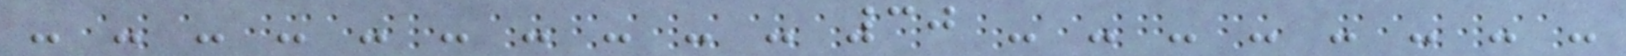- - - - - - - - - - 30 - - - - - - - -
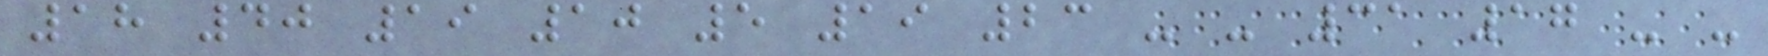18 40 19 10 5 19 23 - - 31 17 - -
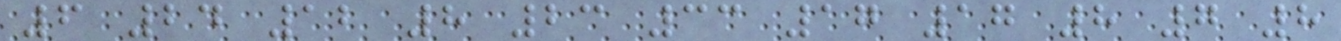6 24 12 8 23 33 17 17 8 7 8
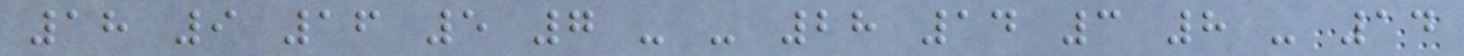18 9 16 5 7 - - 28 14 3 8 - 14
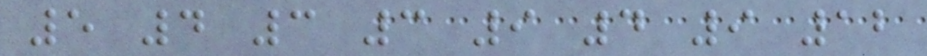5 4 3 3 9 4 9 12
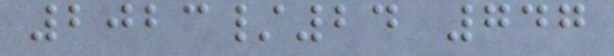2023/24 747
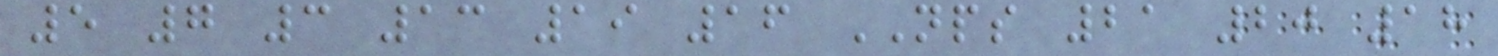5 7 3 13 19 16 NPS 21 20 18
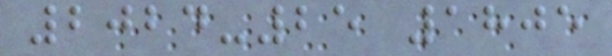2024-25 1805
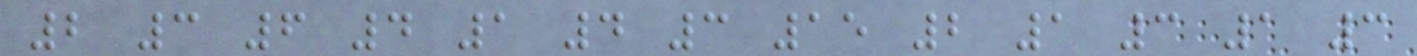2 3 6 4 1 4 3 15 2 1 3 1 3
